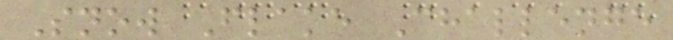Snow Flake Challenge
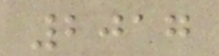2017
